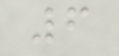6
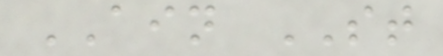AIN ST
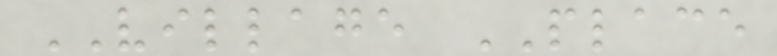VILLAGE PLACE
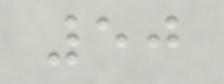50
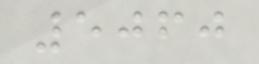5060
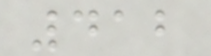412
